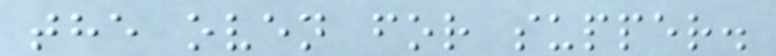the oven for supper.
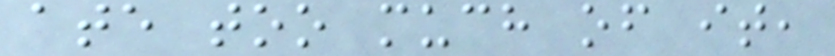ate too much of it,
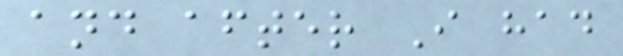and after I had
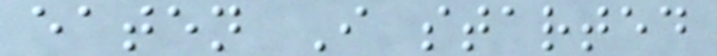eaten I started
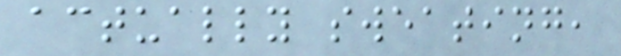actually sweating,
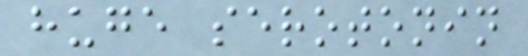huge serotonin
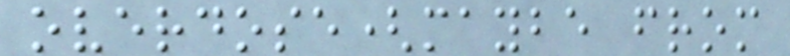overdose(maybe from
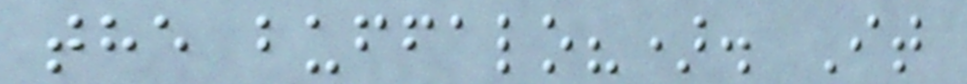the buffalo?). It
